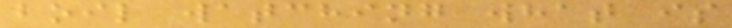boil watching what is
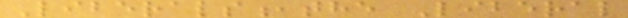Liberals,the Liberal
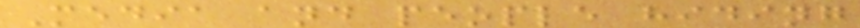Media and people hiding
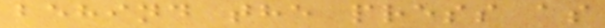behind the press as
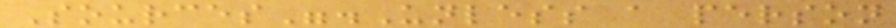Sources".Unless a person
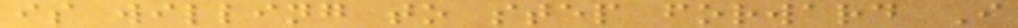is willing to step forward I
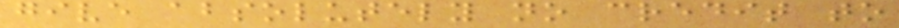give absolutely no credit to
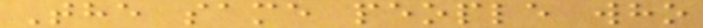The same people who
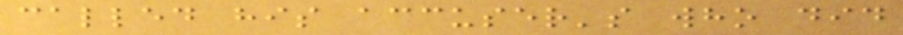called his accuser's who did
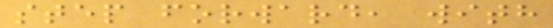step forward, with
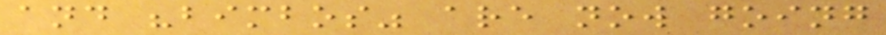and "bimbos" are now going
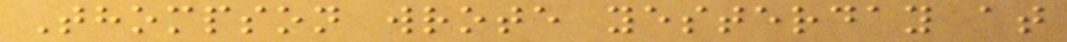Thompson wrote yesterday at
